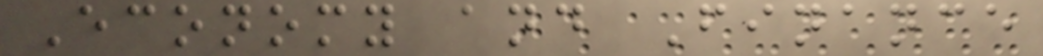Economy and Finance
